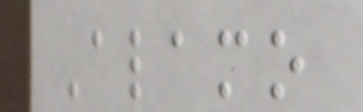Alamo
